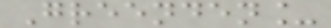Greenden_
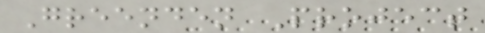Greenden Project
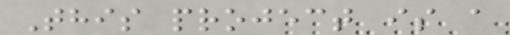This project is a
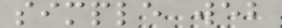simple web
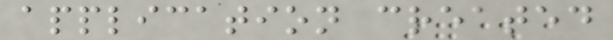application created
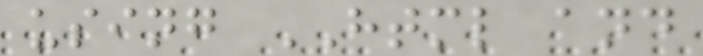using HTML and
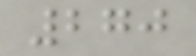270
